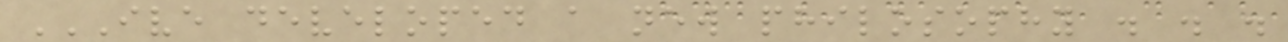IVE DEVELOPED A NEW PHILOSOPHY . . .
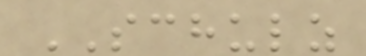SCHULZ
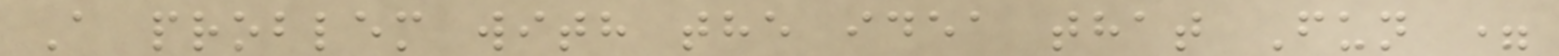A problem with the idea that Fun =
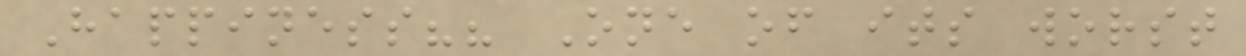Happiness?? One of its worst
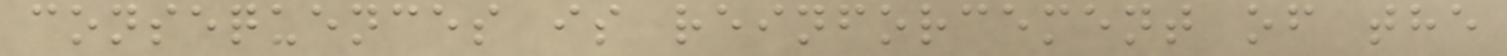consequences is reinforcement of the
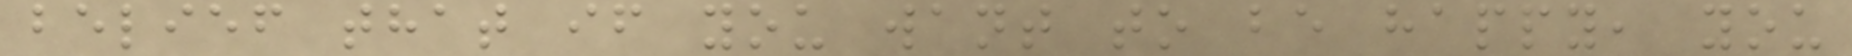belief that if you want to be happy, you
